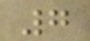7
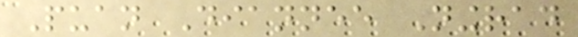Puan Diannee Ningrad
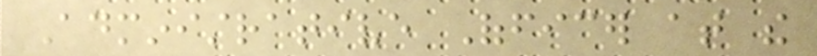Administrative Officer at the
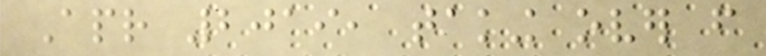Apr 2019, taking over from
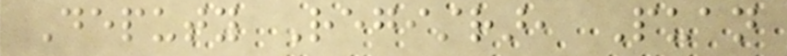Deputy Registrar, Puan
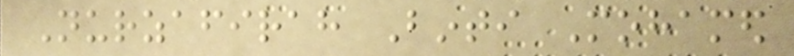Nurzafirah Binti Mohamed
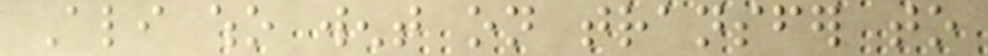Ali who went on transfer to
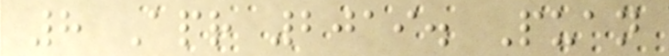8 Apr 2019. Puan
